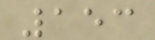153
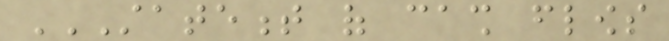STATEMENT OF CASH FLOWS
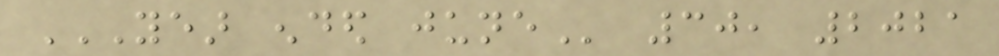YEAR ENDED JUNE 30, 2021
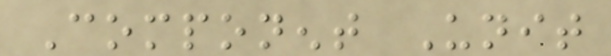Component Unit
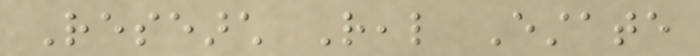Research Real Estate
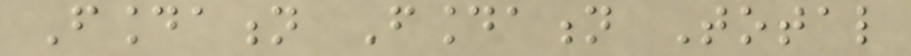Foundation Foundation Total
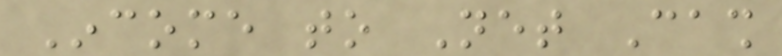Income to Net Cash
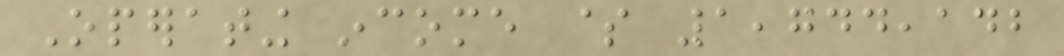Operating income $ 1,744,142
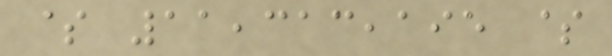$ 11,313,195 $
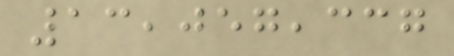13,057,337
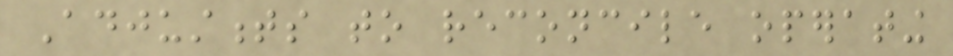Adjustments to reconcile operating
